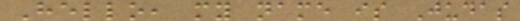Hello, my name is Judas
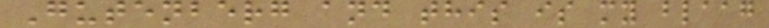Gutenberg and this is my blaag
